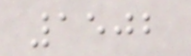1502
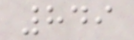849
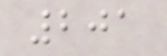201
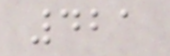421
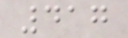417
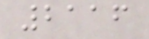2116
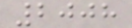2008
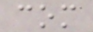com
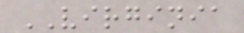VIRGINIA
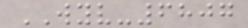WYV-6807
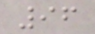96
